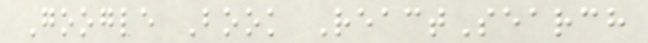Google Book ReactSearch
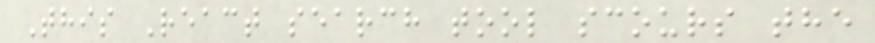This React search tool scours the
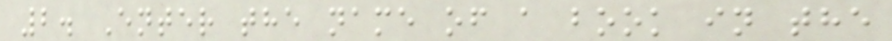2. Enter the name of a book in the
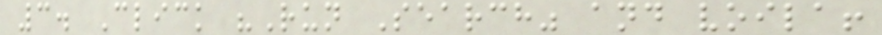3. Click "Run Search" and voila!
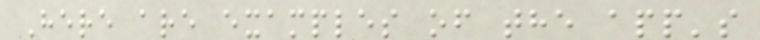Here are examples of the app's
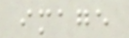image
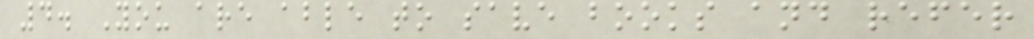4. You are able to save books and refer
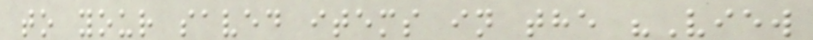to your saved items in the "View
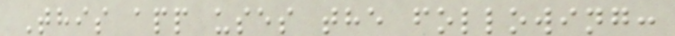This app uses the following:
